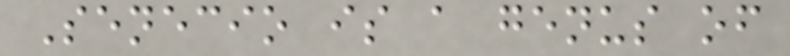Senecio is a genus of
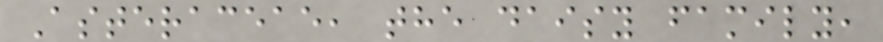Asteraceae, the daisy family,
